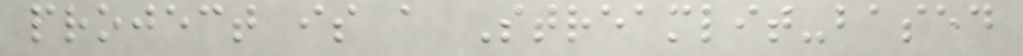project is a Streamlit-based
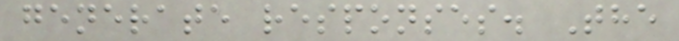generate responses. The
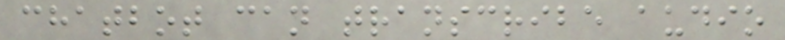chatbot can transcribe audio
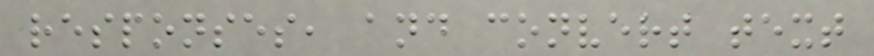responses, and convert text
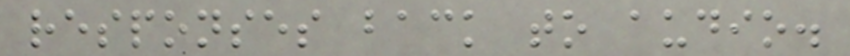responses back to audio.
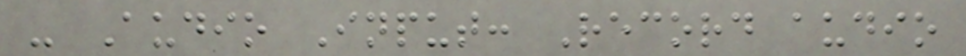- Audio Input: Record audio
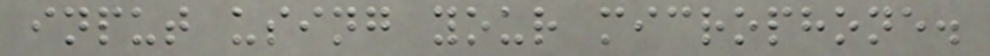input using your microphone.
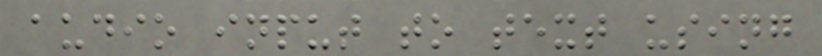audio input to text using
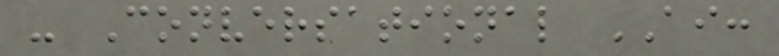- Conversational AI:
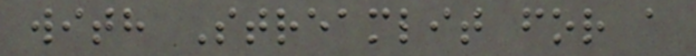with Streamlit for a
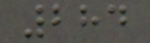284
